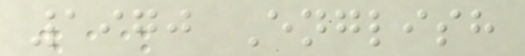1970 English
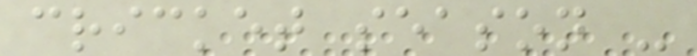cricket season -
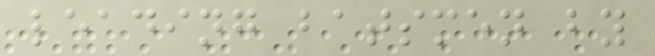leading batsmen by
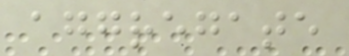aggregate
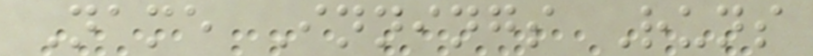Name Innings Runs
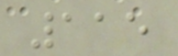115
